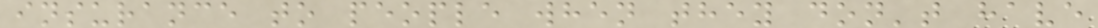insurance to people when they don't have
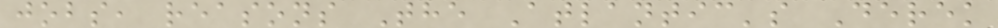jobs, reasons The Atlantic's Derek
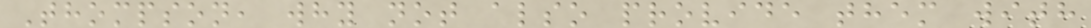Thompson, why not also provide them with
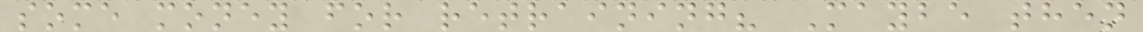some money for retraining? Maybe then
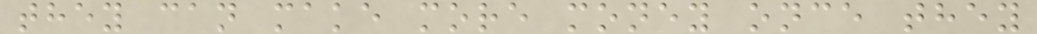they can make more money once they
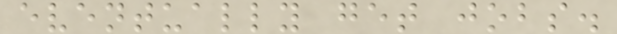eventually get jobs.
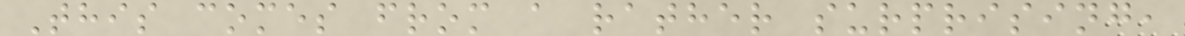This comes from a rather surprising,
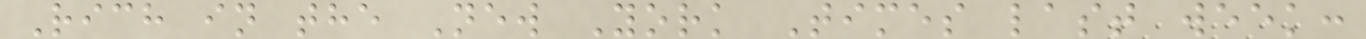Rich in the New York Times last week:
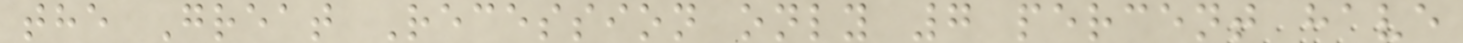the Great Recession only 7 percent have
